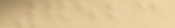7523
